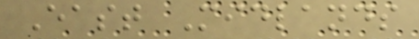East Midlands
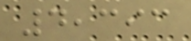4,393
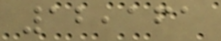12,161
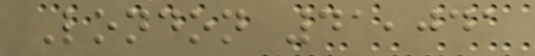London 41,041
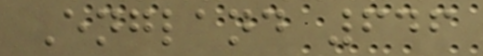England 646
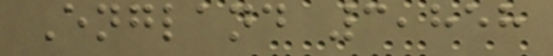England 3,858
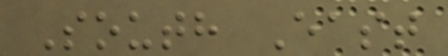South East
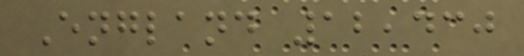England 12,430
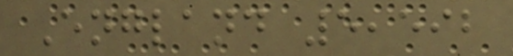England 5,592
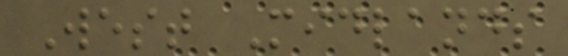West Midlands
